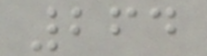264
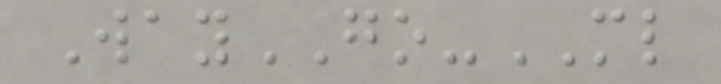WayGO-ML
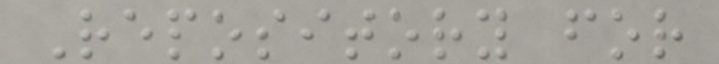Repository for
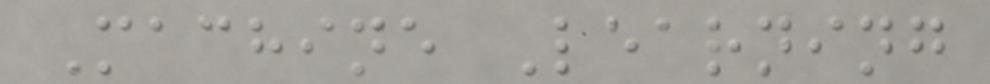Machine Learning
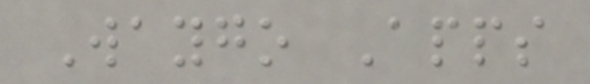Waygo Apps
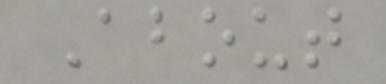About
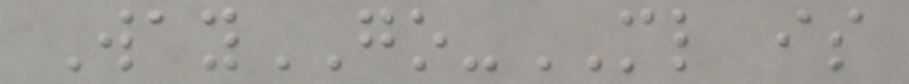WayGO-ML is
